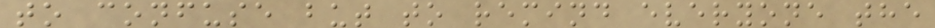to confuse but to remind everyone the
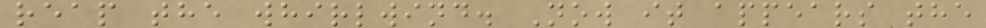reap the whirlwind. Now it appears the
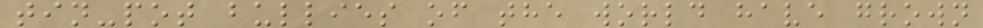tin-pot bullies of the world have grown
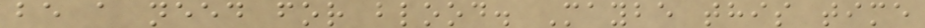be a need for blood. Maybe this time
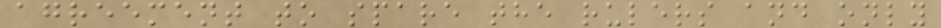agreement to spare the rulers and only
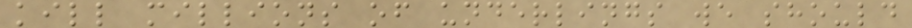kill millions of underlings we should
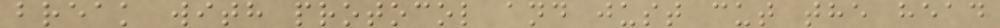break with protocol and just cut the head
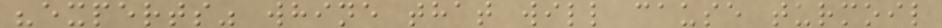"experts" whine that will cause turmoil
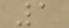1
